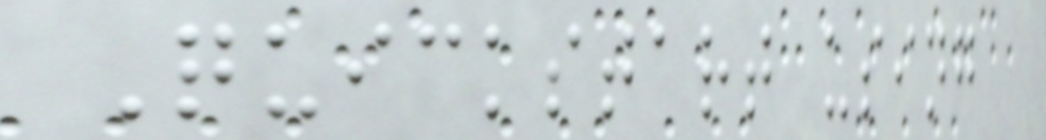Quickstart using
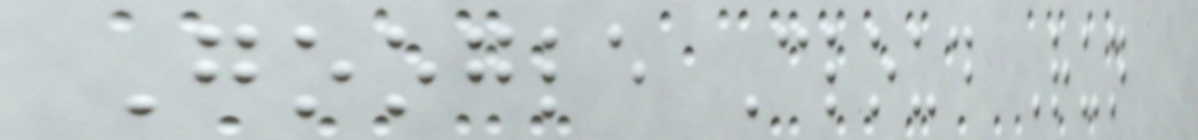Google Cloud Run
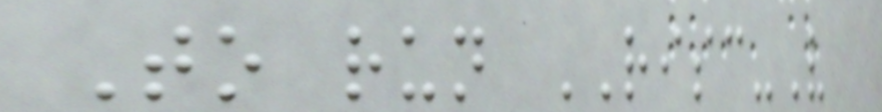To run RISC-V
